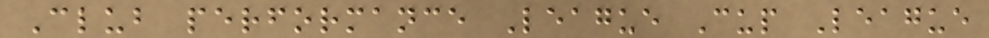Club performance League Cup League
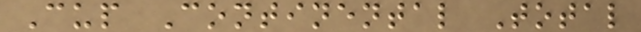Cup Continental Total
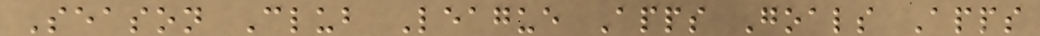Season Club League Apps Goals Apps
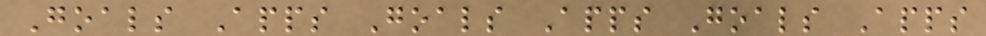Goals Apps Goals Apps Goals Apps
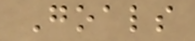Goals
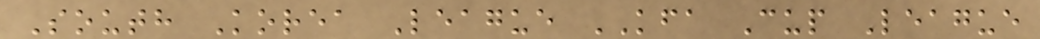South Korea League KFA Cup League
